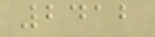2412
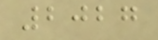2027
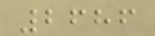2686
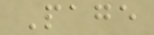Page
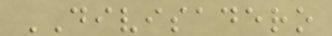DIVISADERO
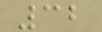32
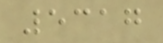5317
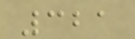321
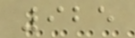925
